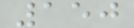150
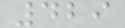429
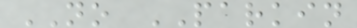NO PARKIN
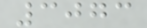3073
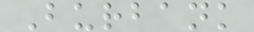Burbank
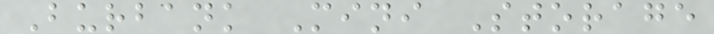Burbank Mini Storage
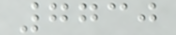7730
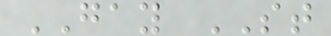GAY ST
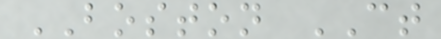BOSTON CT
